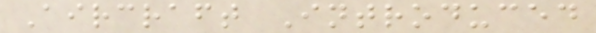Aircraft Introduced
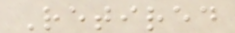Retired
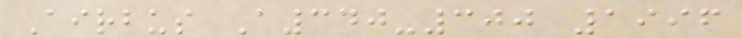Airbus A340-300 1996
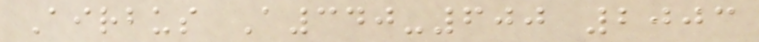Airbus A340-600 2003
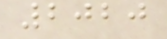2020
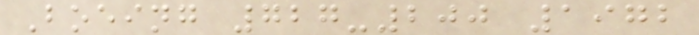Boeing 727-200 1972
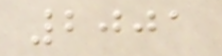2001
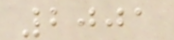2001
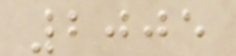2005
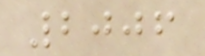2006
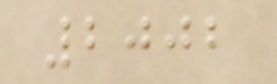2002
